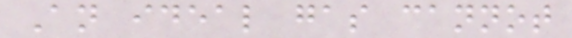An ideal gas cannot
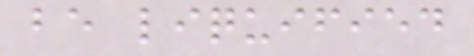be liquified
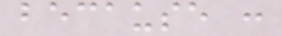because :
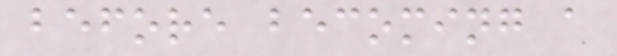before becoming a
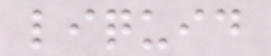liquid
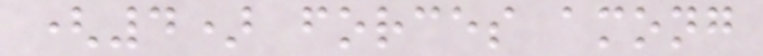(4) forces among
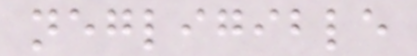negligible
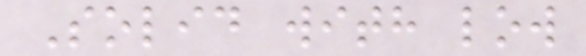Solid with low
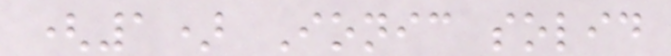(1) Ionic solid
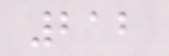212
